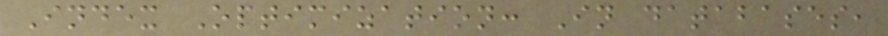Index Optimization: In databases,
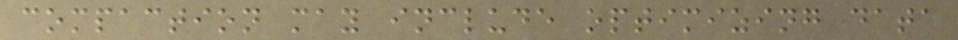compaction may include optimizing data
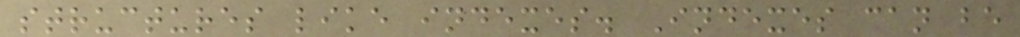structures like indexes. Indexes can be
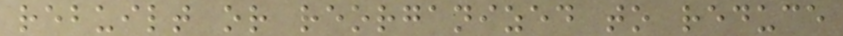rebuilt or reorganized to reduce
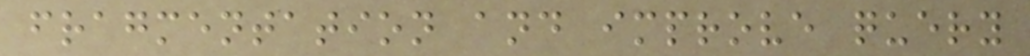fragmentation and improve query
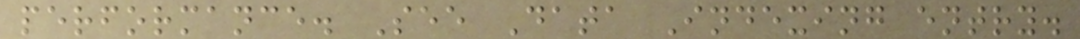performance. See Data Indexing entry.
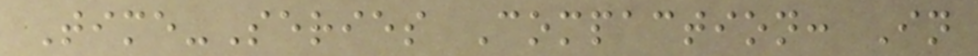Time-Series Compaction: In
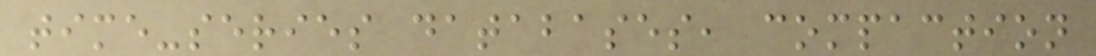time-series databases, compaction
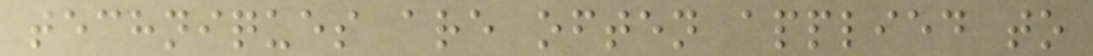techniques are often applied to
